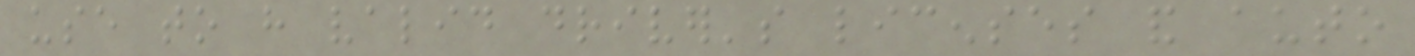use to have valid driver's licenses and auto
